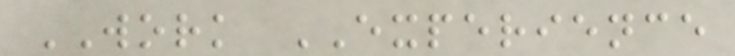WORK EXPERIENCE
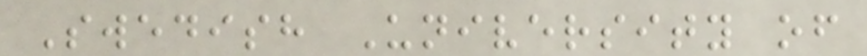Swedish University of
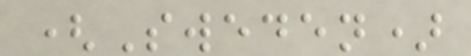(Sweden)
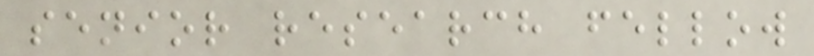senior research fellow
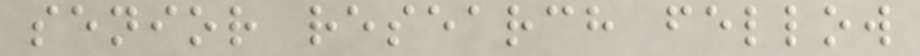senior research fellow
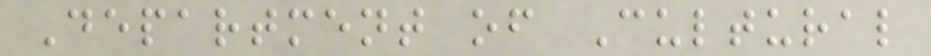Department of Cultural
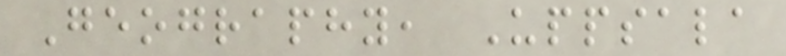Geography, Uppsala
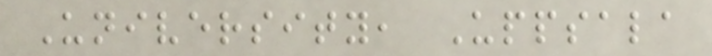University, Uppsala
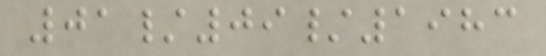01/09/1983
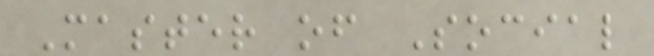Master of Social
